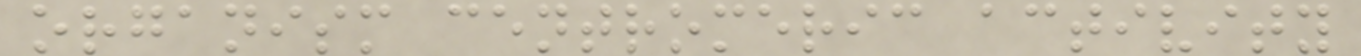organism centromeric activity
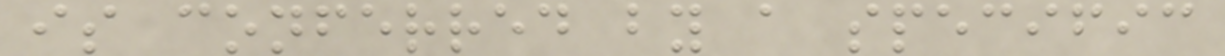is conferred by a specific
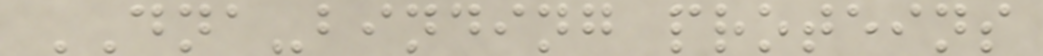DNA-binding proteins
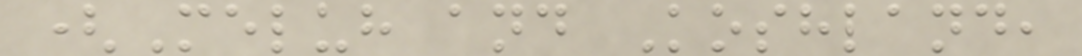(Meluh and Koshland,
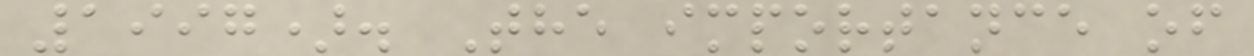1997). The importance of
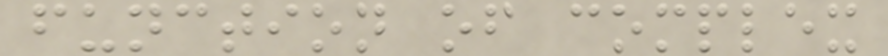function of complex
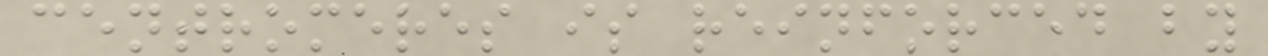centromeres is reinforced by
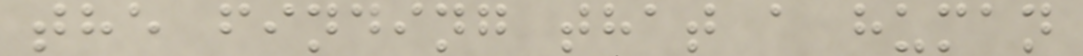the finding that a human
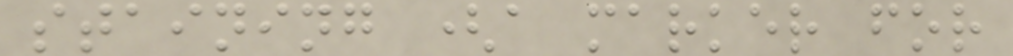staining (a marker for
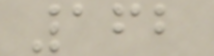162
